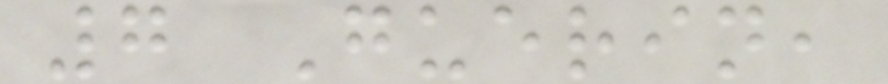7 Guerin,
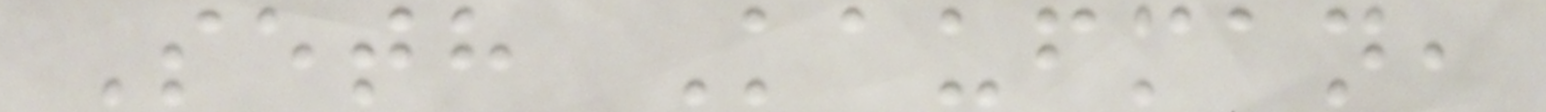Seth Kaufman,
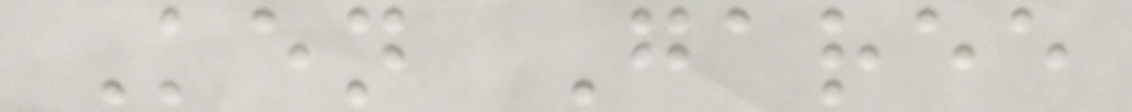Ken Garee
